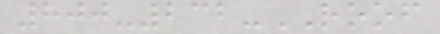800-232-ROOF
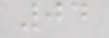04
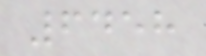6458
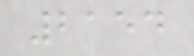2154
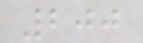200
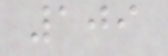109
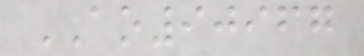AO90967
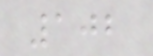102
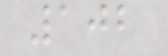102
